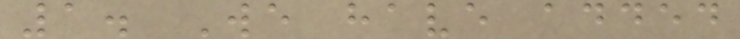1. We have added
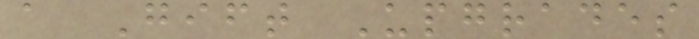a Gift Upgrades
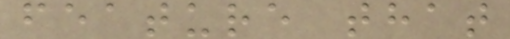feature that
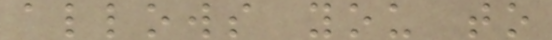allows you to
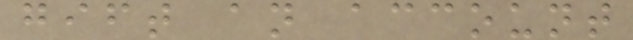gift an account
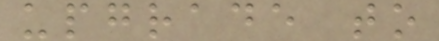upgrade to
